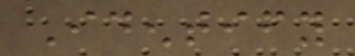Identify
